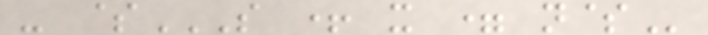- $S + X = N$
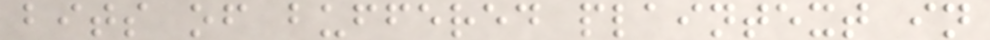bits of buffered plaintext in
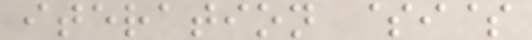iteration $i$
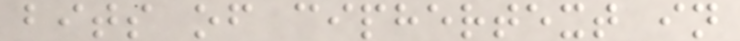bits of ciphertext in
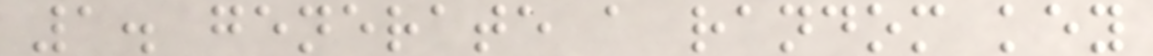1. generate a random key
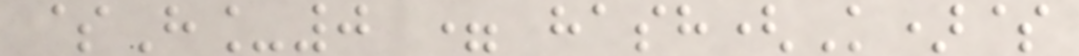$H_0 = hash(K)$
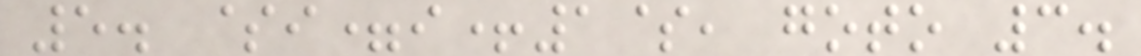5. $i=i+1$, goto 3.
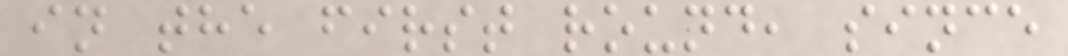in the first round, since
